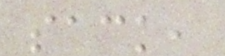sack,
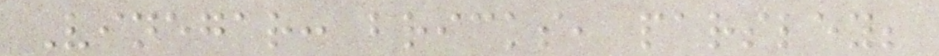Vinegar: bricks, parsley;
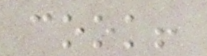cook!
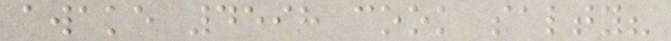awake 4598 cook salty?
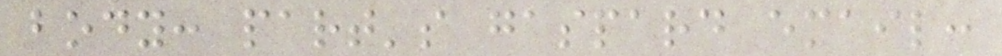body: part's gaspard email:
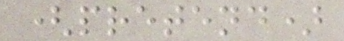(pretend)
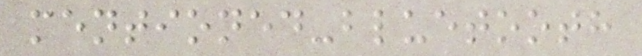mentioned-bluetooth
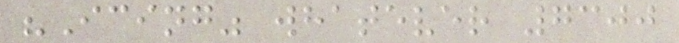"Icing" whatever 7300
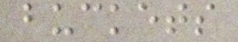buckets
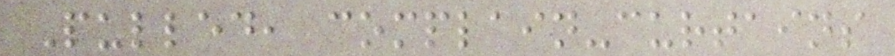Pulled, complain-curtains
